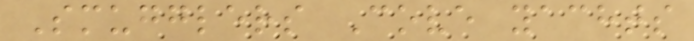Smugglers Cove yachts
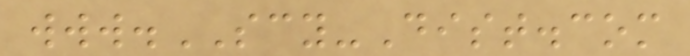www.SCY-Dist.com
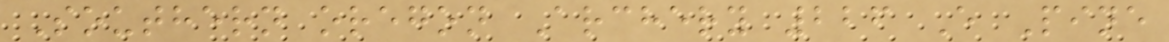Southern oregon Archery 226 E Pine
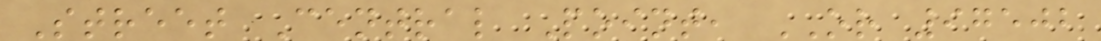Street Central Point, OR 97502
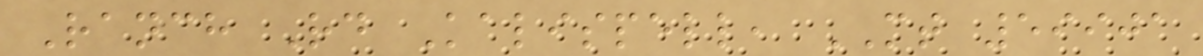Ranch Rd Kalispell, MT 59901
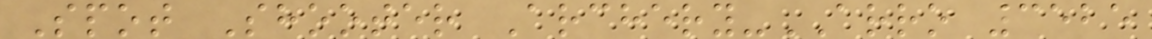Spot Shooter Archery-ARRO 3525
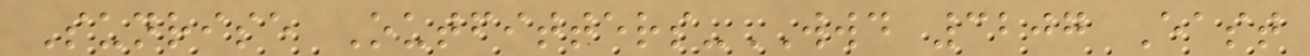Sunrise Outfitters-WWD 3207 East
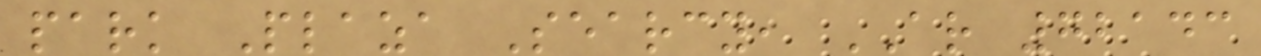park Plaza Searcy, AR 72143
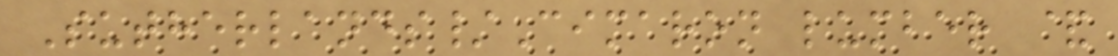Sutherlands/Cimaron lumber &
